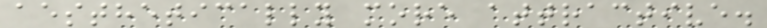aesthetically more attractive.
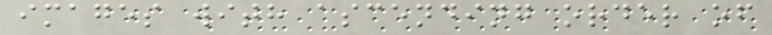images with ascending order of
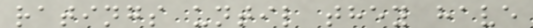ratings until they have
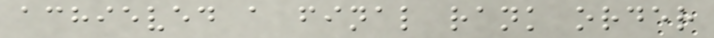achieved a final rank order
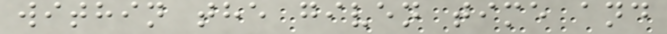within the given time and
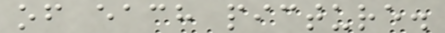of each picture.
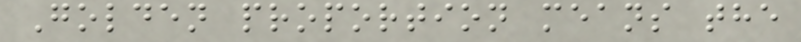Golden proportion means the
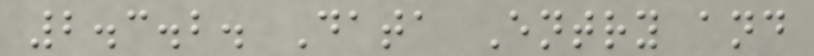2.3.2. Data Entry and
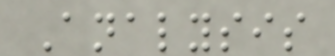Analysis
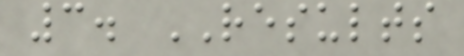3. RESULTS
